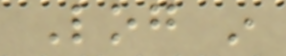Log in
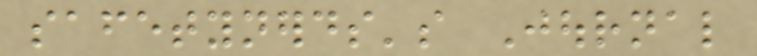safetynerds's Journal
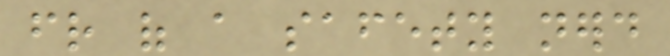friend of a safety nerd
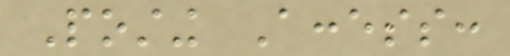Posting Access:
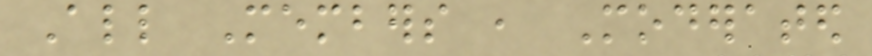All Members , Moderated
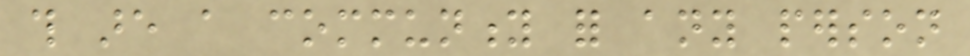this are a community for any person
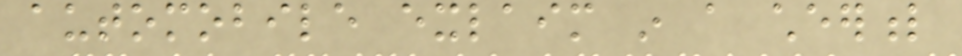automobile exlaim in a cheerful
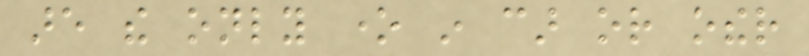are the only one in car or other
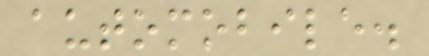automobile.
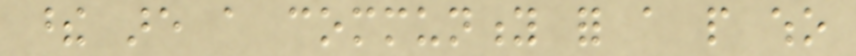these are a community for a people who
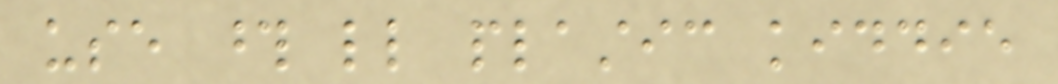use those little plastic kiddie
